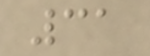31
